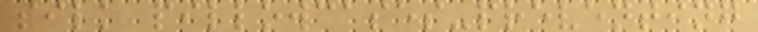silk pillowcases-preventing
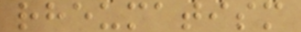rheumatism
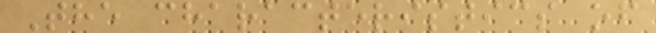The characteristics of
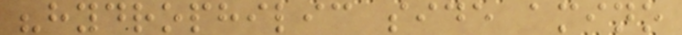"hydrophilic side amino
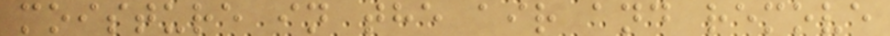moisture in the air and remove
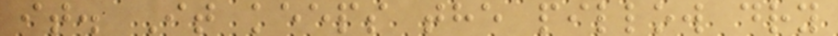it. It keeps the pillow dry
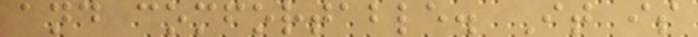and comfortable. It is
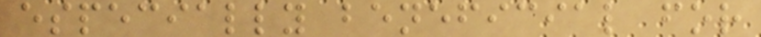especially beneficial for
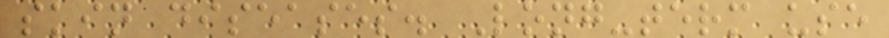skin diseases. Long-term use
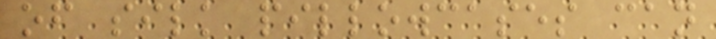of silk pillowcases can
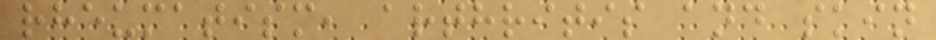rheumatism, arthritis and skin
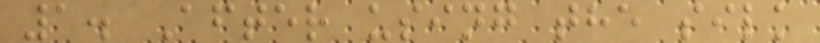1. After using the silk
